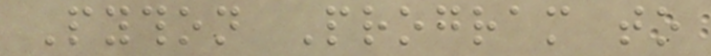Python Program to
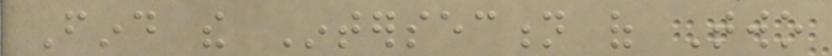Find the Intersection of Two
